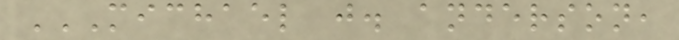MICHAEL J. ANDERSON,
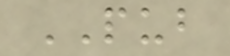PUB
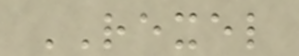REXEL
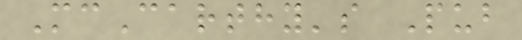McCarthy's Pub
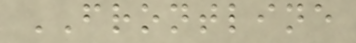FRONTLINE
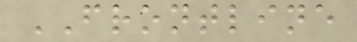FRONTLINE
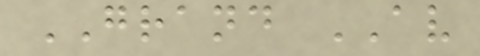GRAND AV
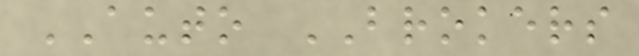AUTO BROKERS
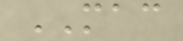MAC
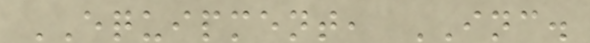EQUIPMENT, INC.
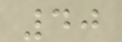40
